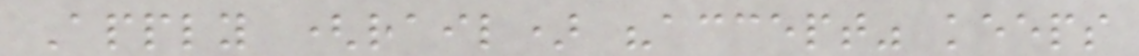Apply (rail) "accept" keeps
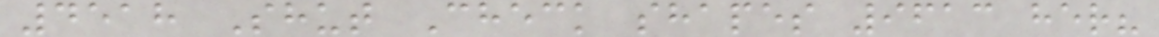4518 Shut Check shapes 9613 her?
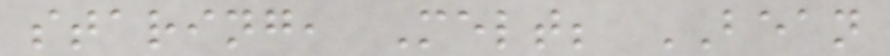staring, Melt; BEAN
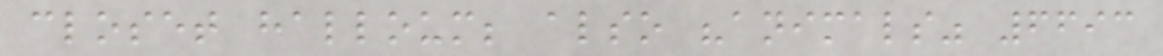closet halloum; also "animals" 6693
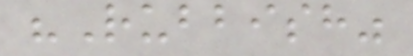"Rubbish"
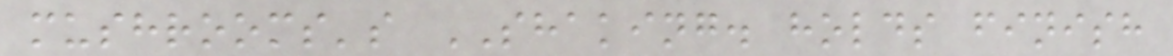mushrooms's SHAKING. holds finish
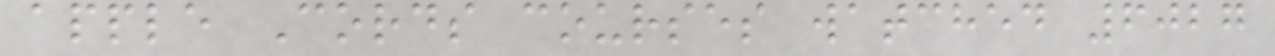apple Cords courses watched 6027
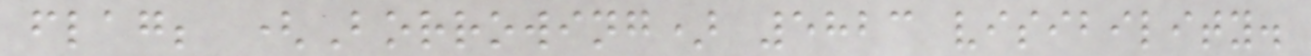flag; (Borrowing) 5823 visibility.
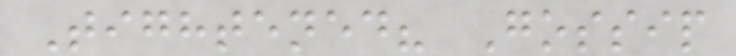Tightened? Gossip
